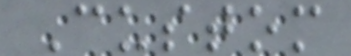Custom
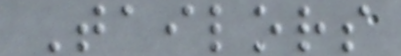Tailors
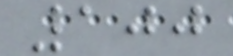100
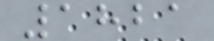1821
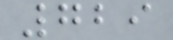729
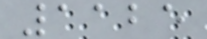1125
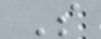S
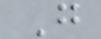G
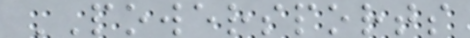POWERSPORTS
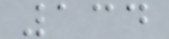134
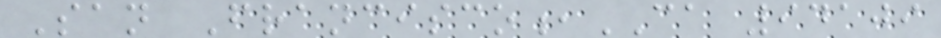San Francisco,CA 94109
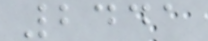2441
